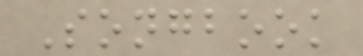Songbook
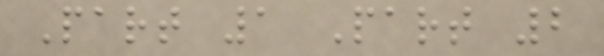Part 1 Part 2
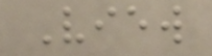View
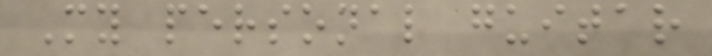My personal guitar
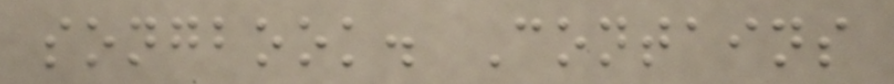songbook. Contains
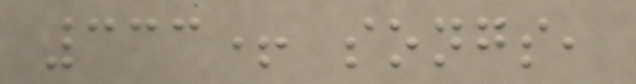333+ songs,
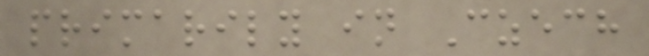primarily in Czech
